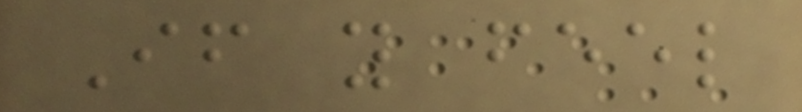If you feel
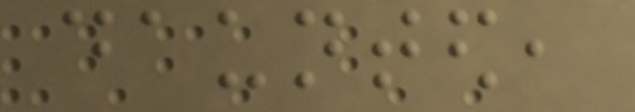daunted,
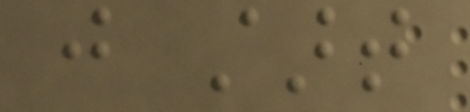just start
